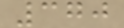370
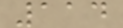114
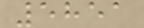5851
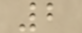2
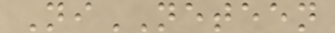NiNETEEN
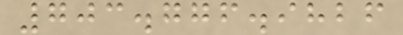703.776.9826
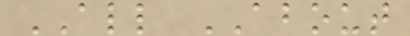ALL ABOUT
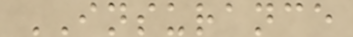INSURANCE
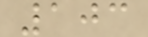103
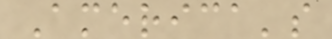America's
